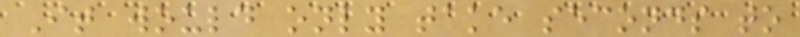It would only take seconds to
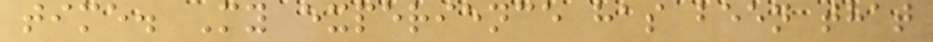time. My experience has been that
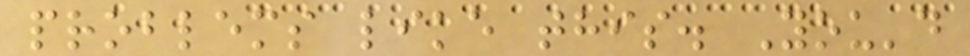problems like this. You'd
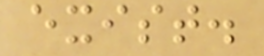exist.
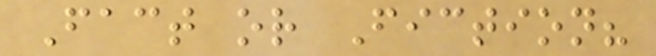Fact or Fiction?
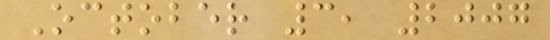October 3, 2007
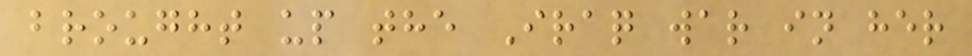brought up the Iraq war in her
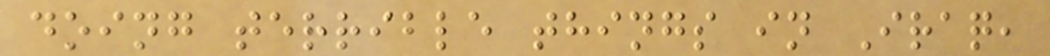doing terrible things in Iraq,
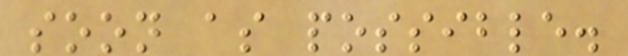soon as possible.
